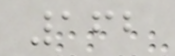162
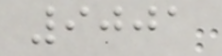9001
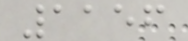1156
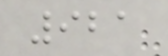921
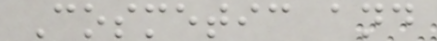Cosmetic and
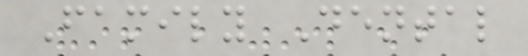Family Dental
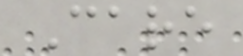Care
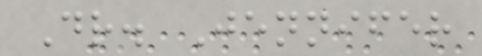Dr. Jennifer
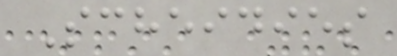Scheidies
